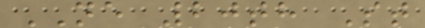NE 20th St
